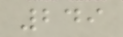249
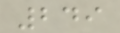249
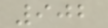902
